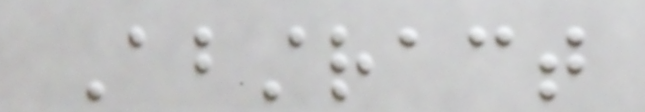Abstract
